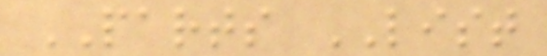PARTS LIST
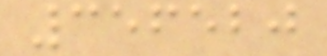356520
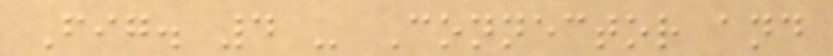Fig. 4 - Connector and
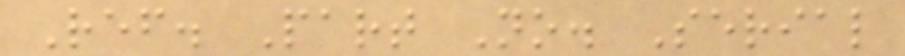Ref. Part No. Serial
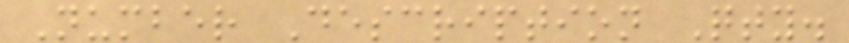Number Description Qty.
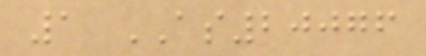1 AS20076
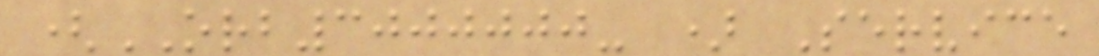(ORB3000000- ) Service
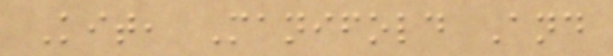Kit, Manifold And
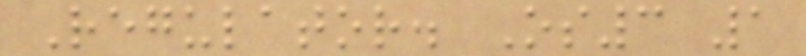Regulator. Os3 1
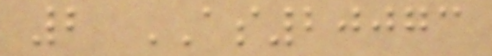2 AS20073
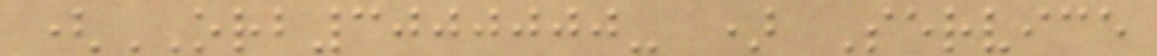(ORB3000000- ) Service
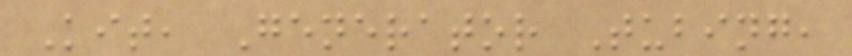Kit, Generator Tubing,
